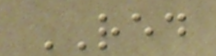RED
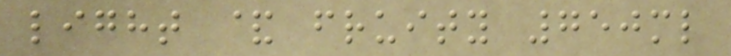light & fruity 750ml
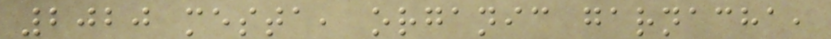2020 mesta, organic garnacha,
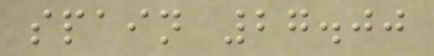spain 27.00
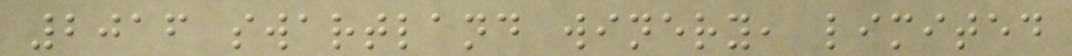2016 swartland winery, limited
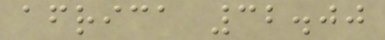africa 32.00
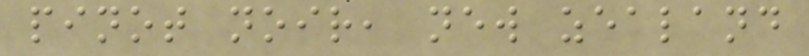pinot noir, new zealand
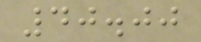40.00
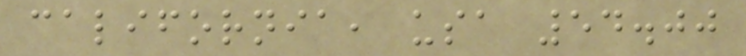california, usa 54.00
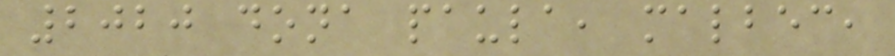2020 dona paula, malbec,
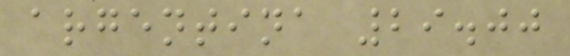argentina 29.00
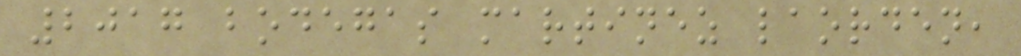2017 bodegas martinez laorden,
